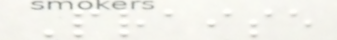Praise
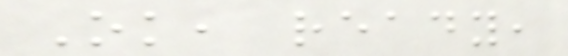Ok, ready,
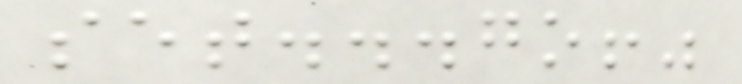set...go!"
